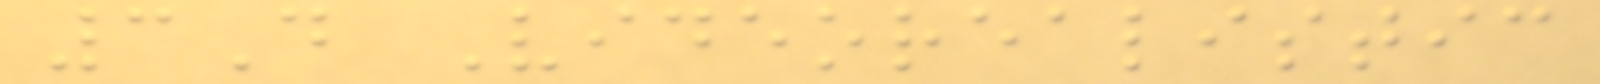3D Videorealistic
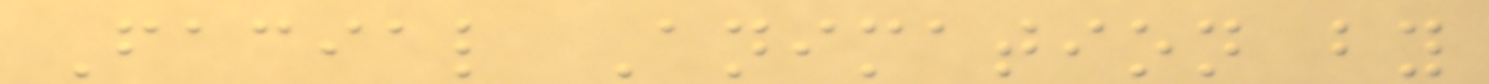Facial Animation by
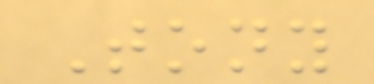Tony
